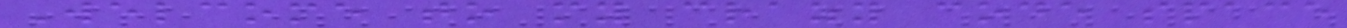Welcome to my crazy code space
